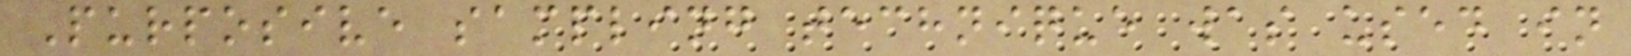Purposive sampling technique was used in
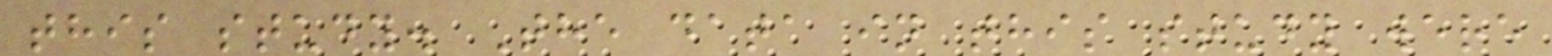this study. The data in this study were
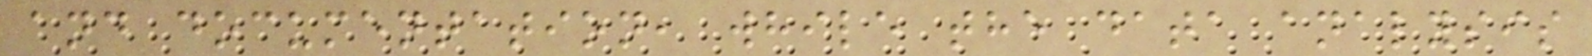and documentation, while the data analysis
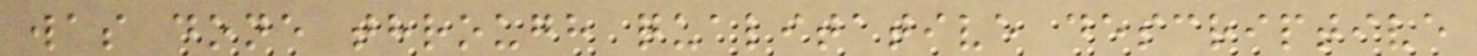was done through qualitative descriptive
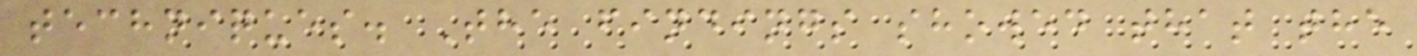techniques. The findings showed that the
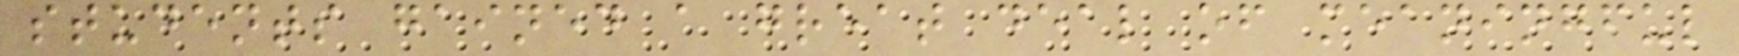students gained a great deal of meaningful
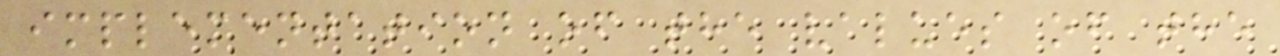implementation of the values of the
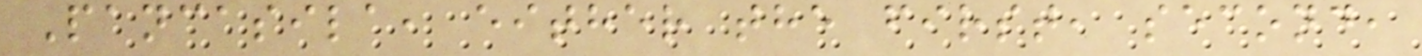Pancasila, either the first, second,
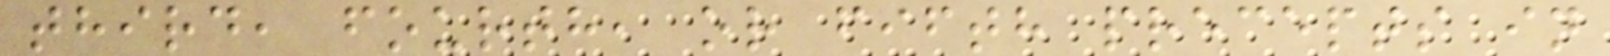third, fourth, or fifth precepts in
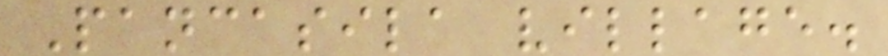Pancasila village.
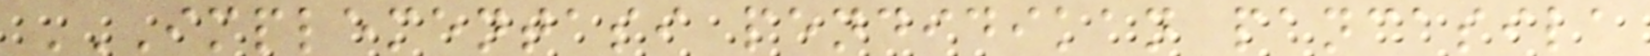IMPLEMENTASI PENDIDIKAN PANCASILA
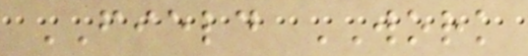FIELD WORK
